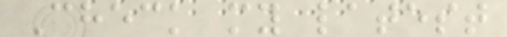Check my latest
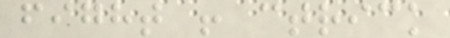fight ! ctrick
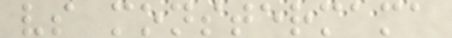vs monstermama
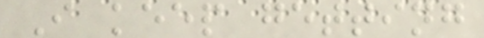I keep getting
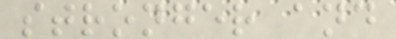stronger and
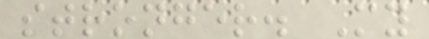stronger. My
